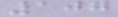107
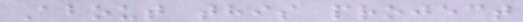About this project
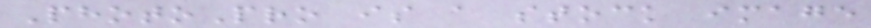PhotoPro is a stock image
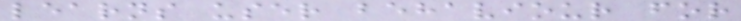learns user behaviour for
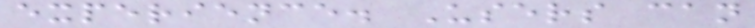experience. Users can
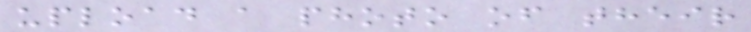upload a photo of their
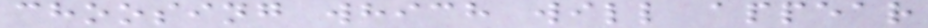choosing which will appear
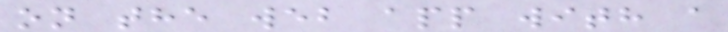on the web app with a
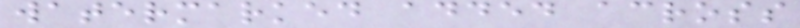watermarked added across
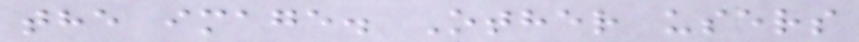the image. Other users
